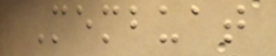Membuat
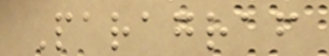Paragraf
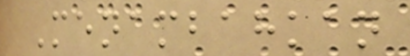Menambahkan
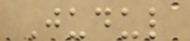Judul
